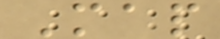Map
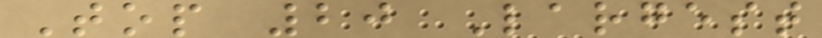Top 20 Largest
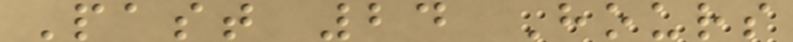Past 24 Hours
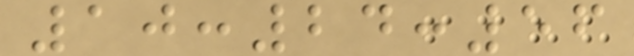10:24:56
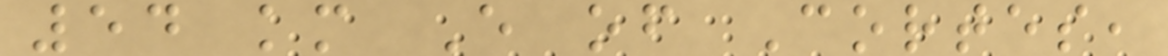54 km E of Cortes,
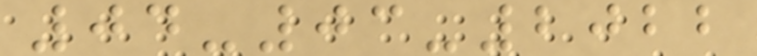04-03-2022
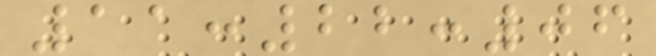11:22:06
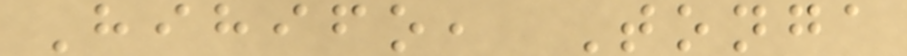Hihifo, Tonga
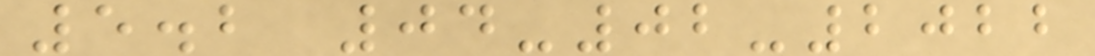5.2 04-02-2022
